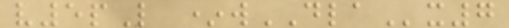v5pL *wDLAx7
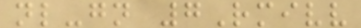nl-gn 7Rmivv
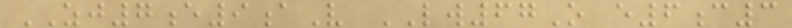ZJ7e9aV LW67O e6c3
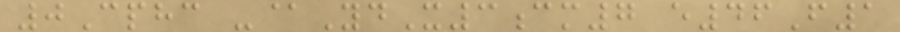0Cphc -@YdX3cm7 e46F1
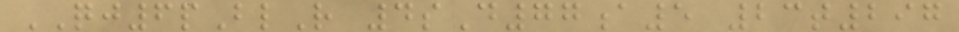QJ6pBlR 4sD77a5 23t297
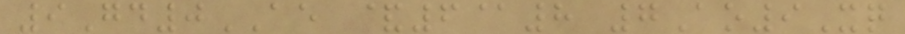9Gd0AE &6@8 7Ao9Xq
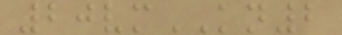20vmKN2
